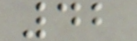42
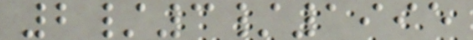2/3/1995
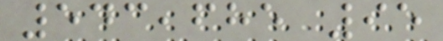543,685 95
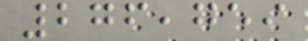276,759
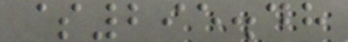$295.48
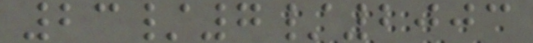23/7/2003
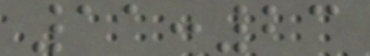11:23
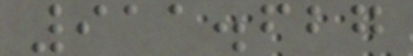911.627
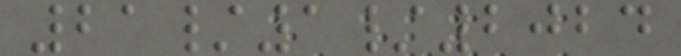21/1/2024
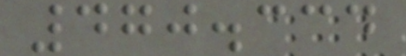470.334
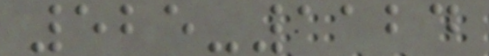525-1124
